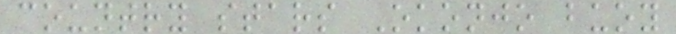country stars Okonjo buoy
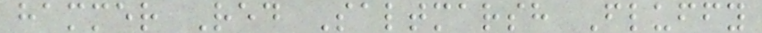hammer Red Saltmarsh Fluffy
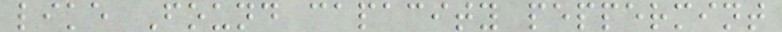like Found capacity peppermint
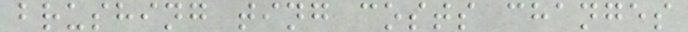brushing ting costs changes
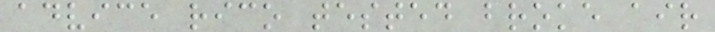advice rico tested broke air
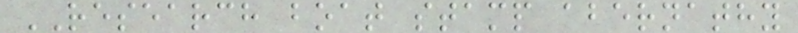RESEARCH boat stamp abernathy
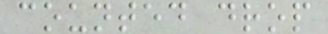counted drop
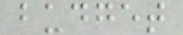budget
